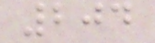204
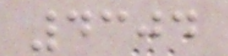4304
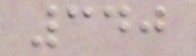340
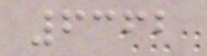6362
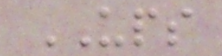UPS
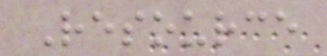Resource
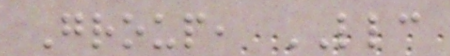Group, LLC
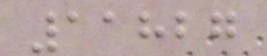11827
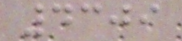4309
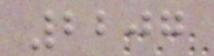2207
